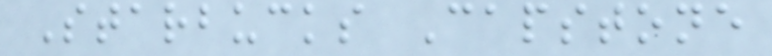Starbucks Capstone
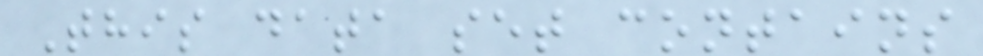This data set contains
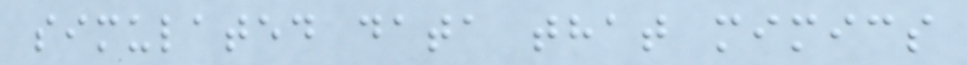simulated data that mimics
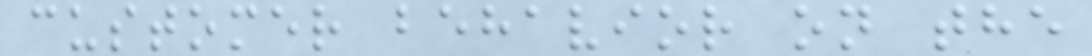customer behavior on the
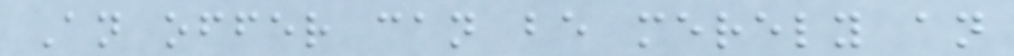An offer can be merely an
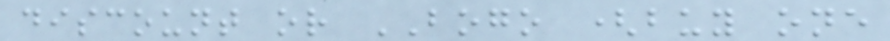discount or BOGO (buy one
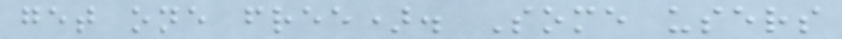get one free). Some users
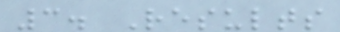3. Results
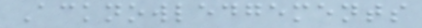Acknowledgements
